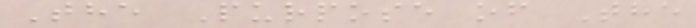The Purpose of The
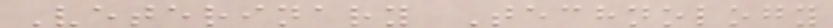Veterinary Technology
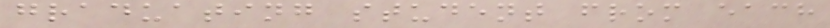graduating student from each
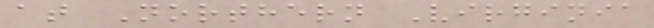at Northern Virginia
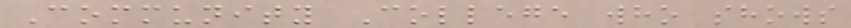Community College who shows
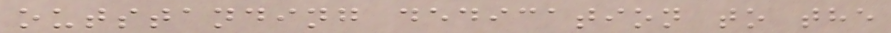outstanding dedication to the
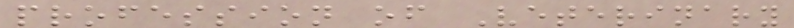profession of Veterinary
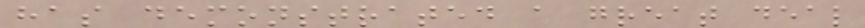has demonstrated a great deal
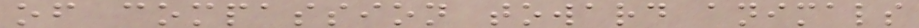of compassion toward animals
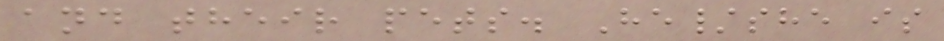and their pets. He/she is
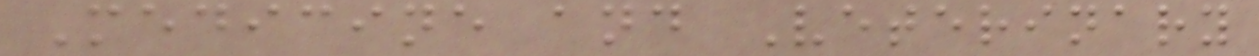Medicine and Veterinary
